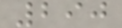290
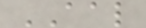AAL
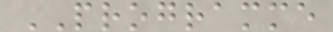PROGRAMME
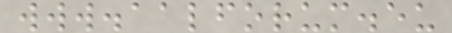www.aalforum.eu
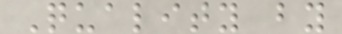Quality by
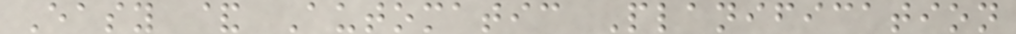Easy & Automatic Planification
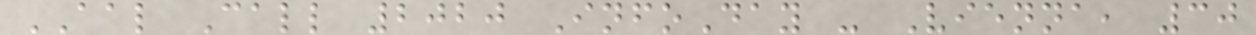AAL Call 2020 InfoDay - Vienna, 30
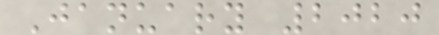January 2020
